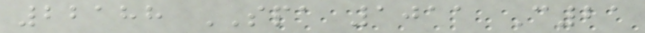22188 SPA 1011 C21
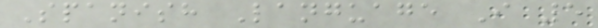Spanish Language I 5
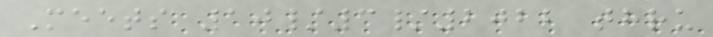Meets 10/3/2022 thru
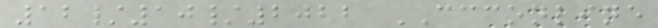12/10/2022 CCCONLINE
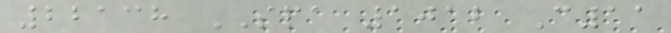22138 SPA 1012 C11
